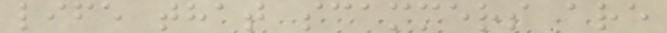life that scammers are
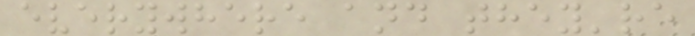everywhere and they're
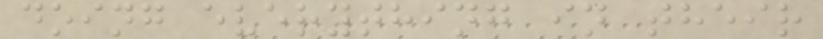doing everything in their
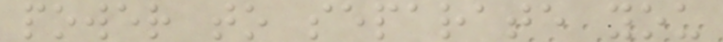power to separate you
